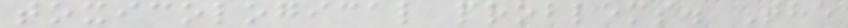toxicological problems. The
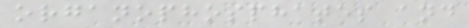organophosphates and
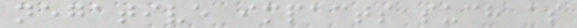negative impacts such as
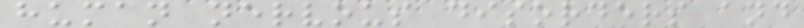human nervous disorders and
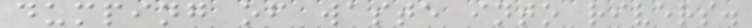dumping of waste into rivers.
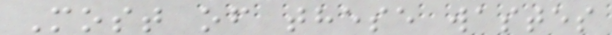Most of these wastes
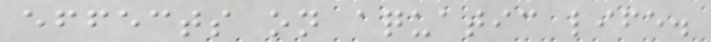effects on aquatic life.
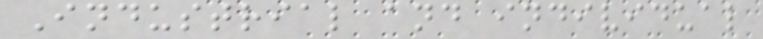Industrial and individual
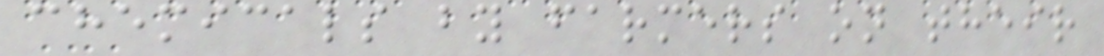chemicals by farmers on their
